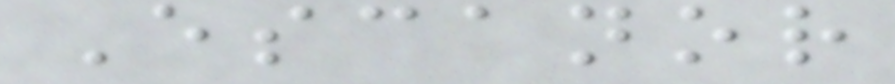Escanor
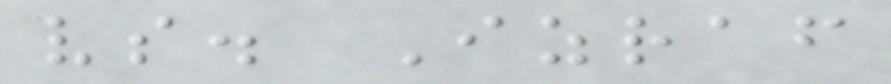vs. Izraf
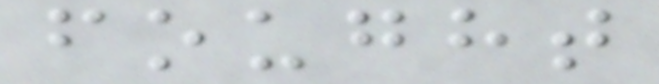fought
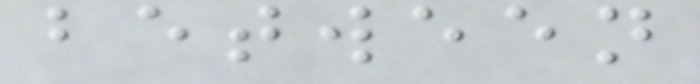between
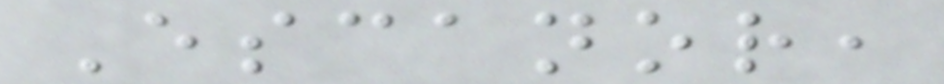Escanor,
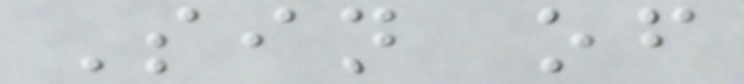Sin of
